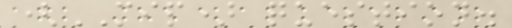(MIP) question.
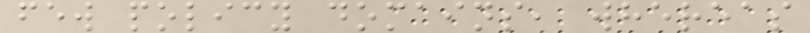few policy domains, whereas
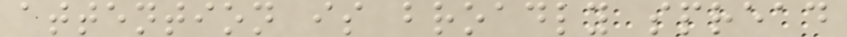attention is broadly spread
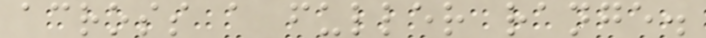across a fuller range.
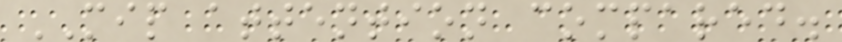MIP attention compared.
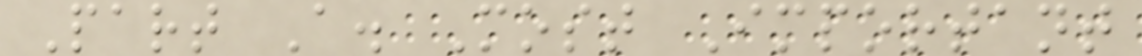Part A. Most Important
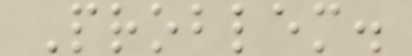Problem.
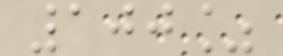100%
